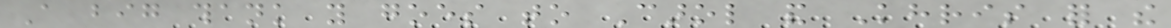A big thank you goes to Carol and Khris for the
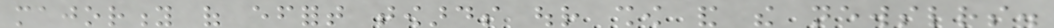majority of effort towards our show and the newsletters.
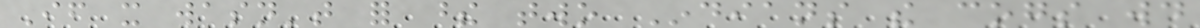If it wasn't for these two Indians the cogs would
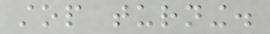stop turning.
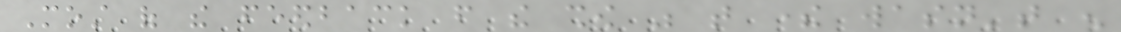Most of the feedback from the show was that there wasn't enough
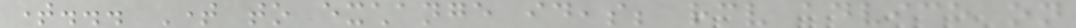time... Time to exchange ideas; receive advice on
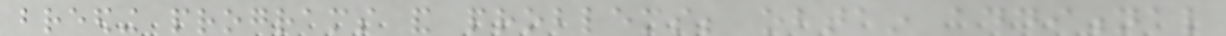breeding programs and problems; obtain additional
